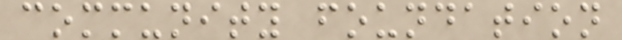community foundation
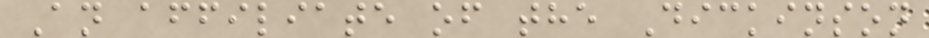An affiliate of the Dickinson
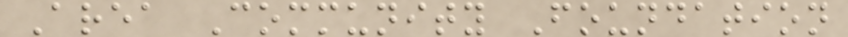Area Community Foundation
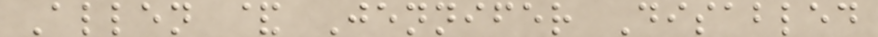Allen & Jennifer Disabled
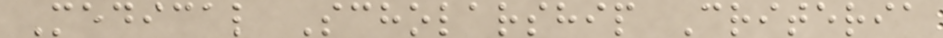Medical Scholarship Criteria
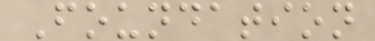Foundation
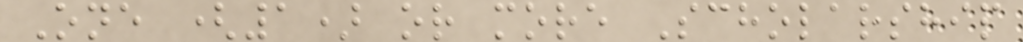One (1) or more Scholarship
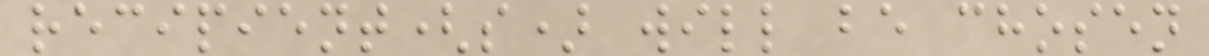recipient(s) will be chosen
